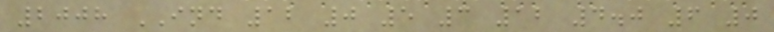2008 IND 12 0 5 3 12 4.0 6 0
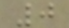0
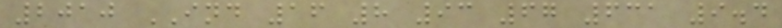2010 IND 16 8 93 67 631 9.4
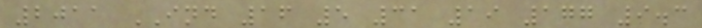2011 IND 16 5 31 19 177 9.3
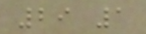29 1
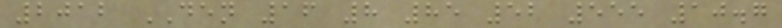2012 DEN 16 8 85 52 555 10.7
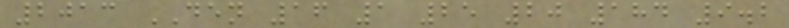2013 DEN 16 1 25 20 184 9.2
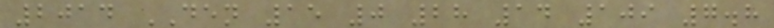2014 DEN 15 0 28 14 109 7.8
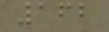162
